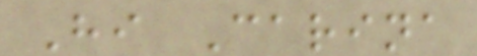Hi Carina
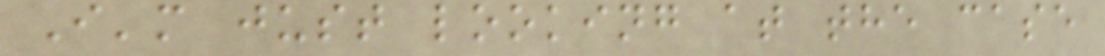I'm just looking at the case
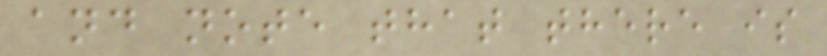and note that there is
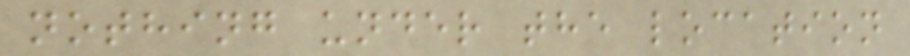nothing under the location
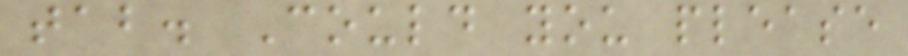tab. Could you please
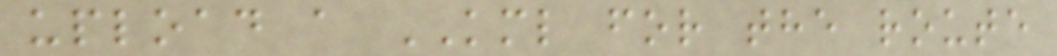upload a KML for the route
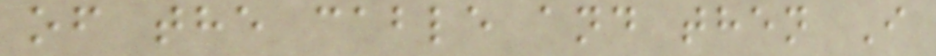of the cable and then I
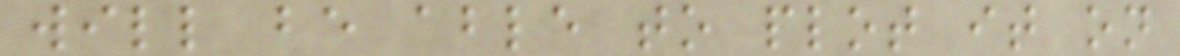will be able to plot it on
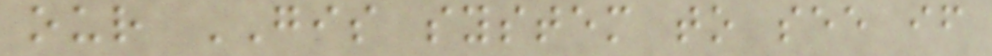our GIS system to see if
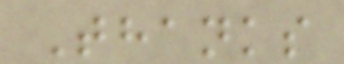Thanks
